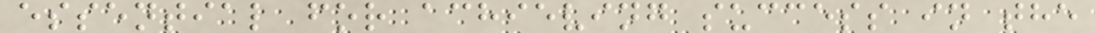essential for achieving success in the
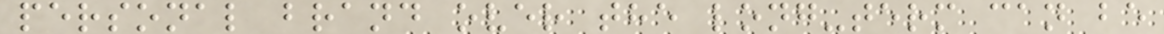personal brand over the long-term can be
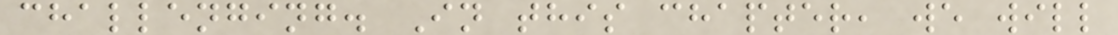challenging. In this chapter, we will
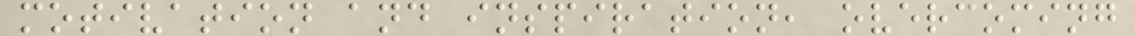motivation and inspiration, overcoming
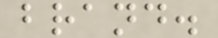brand.
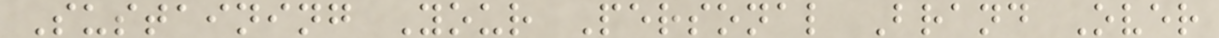Sustaining Your Personal Brand Over
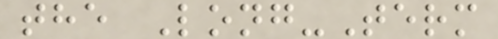the Long-Term
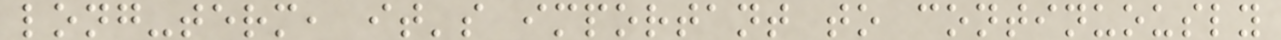long-term, it's important to continuously
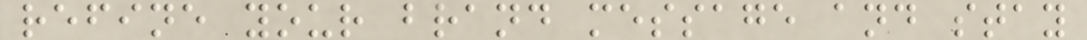refine your brand message and stay
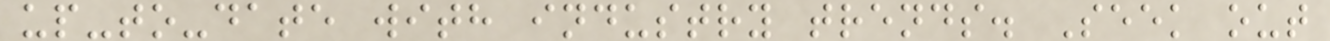up-to-date with industry trends. Seek out
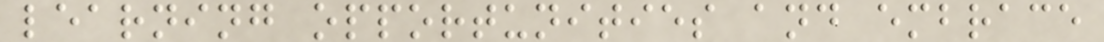learning opportunities and embrace
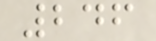246
